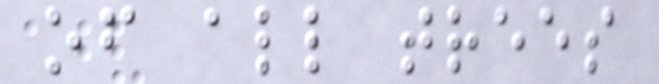of all trees
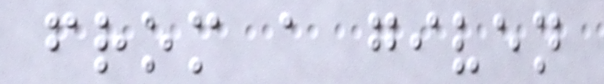from a given
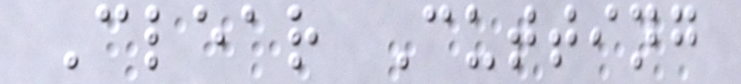Clear Cutting
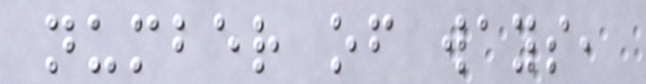number of ways,
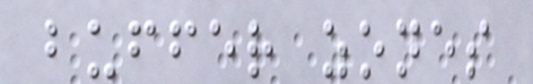buffer zones
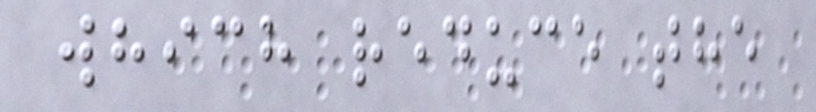which reduce the
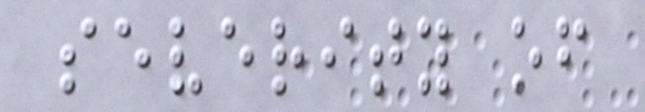severity of
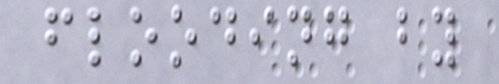flooding by
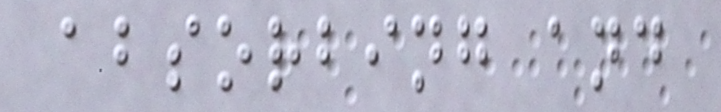absorbing and
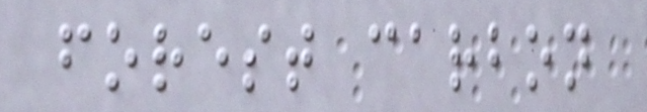forest carbon
